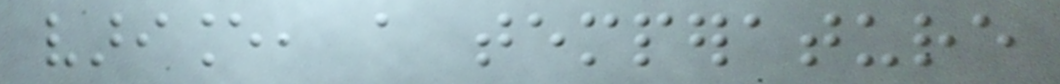variance, a temperature
